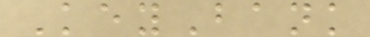KeyBank
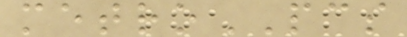metroPCS
